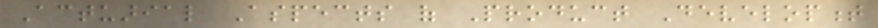Actuarial Aspects of Product Development
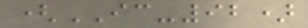(IC-92)
